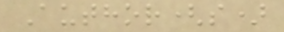Author(s)
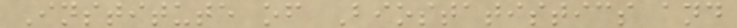Institute of Biostatistics and
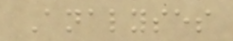Analyses
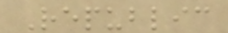Republic
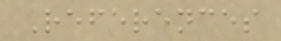References
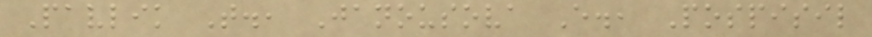Pavlik T., Janousova E., Pospisil
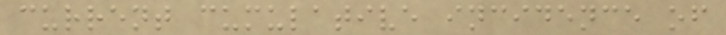current cumulative incidence of
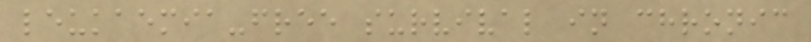leukaemia-free survival in chronic
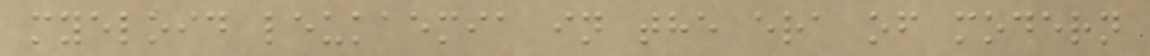myeloid leukaemia in the era of modern
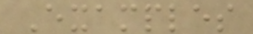Examples
